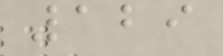129
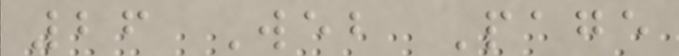26 Web Page
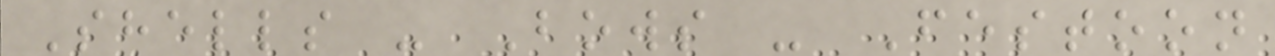Shells - Bows - Festoon
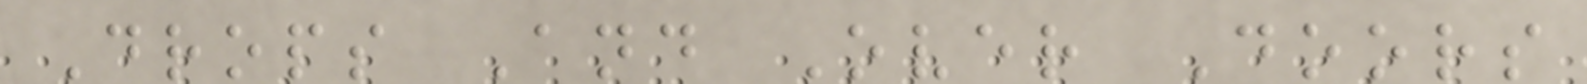Drops And Over Doors
